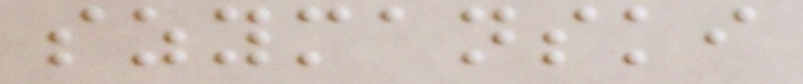szymanski
